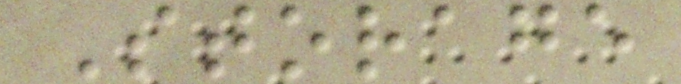Storage
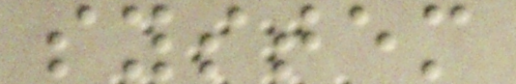system
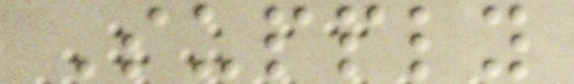Supply
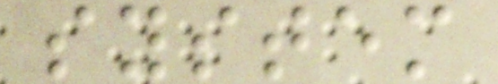system
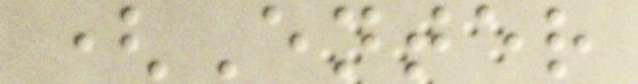(Enter
